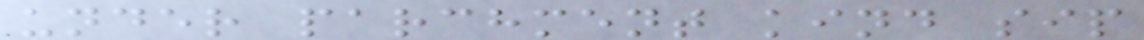under parchment kind sip
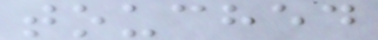touched
